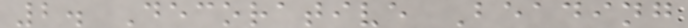2. Decorative Beading
